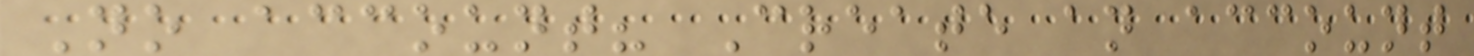No account? Create an account
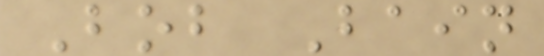Bob Bain
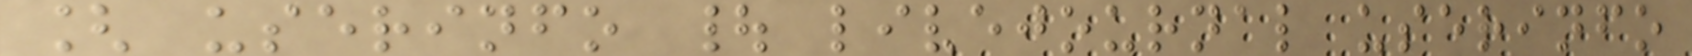[ userinfo | livejournal userinfo
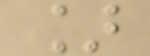]
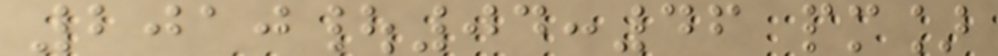2010|04:46 pm]
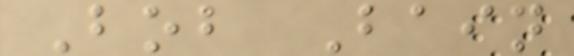Bob Bain
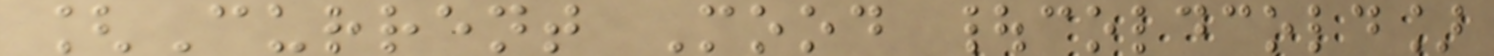[Current Mood |coldcold]
